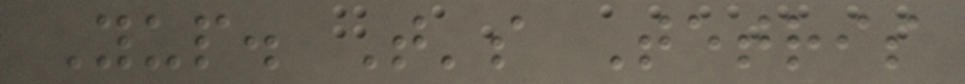Yup. That's Tetris
